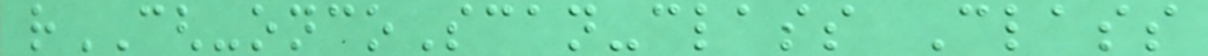rCGH-oncoScan-class Class
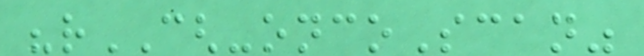"rCGH-oncoScan"
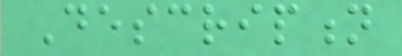Description
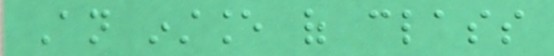An instance of class
